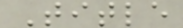Title
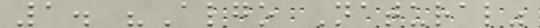1. "Algo Natural"
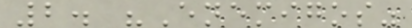2. "Enemigos"
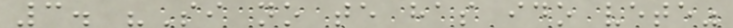3. "Si no te has ido vete"
